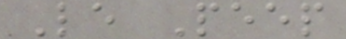Le Peep
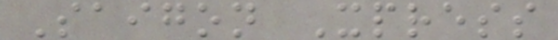Saigon Xpress
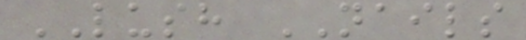LUSH NAILS
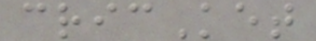cricKet
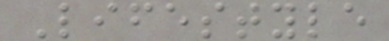Lifestyle
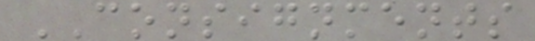CONSIGNMENTS
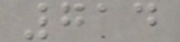714
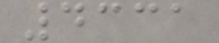4331
